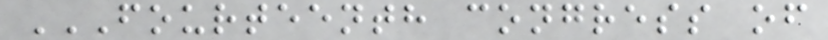FOURTEENTH CONGRESS OF
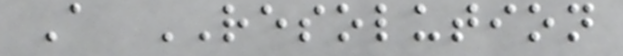A RESOLUTION
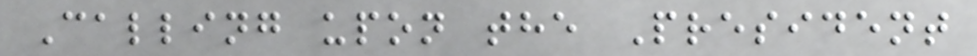Calling upon the President
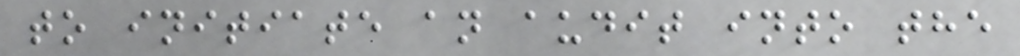to initiate an audit into the
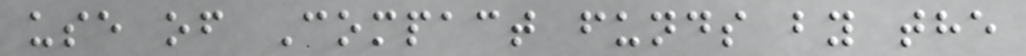use of Compact funds by the
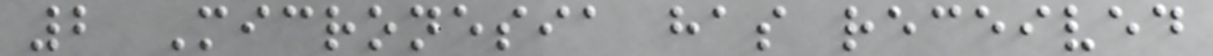2 Micronesia has received
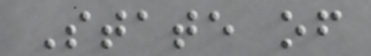State of
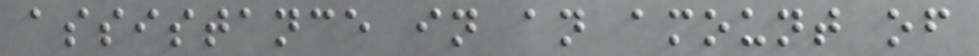assistance in an amount of
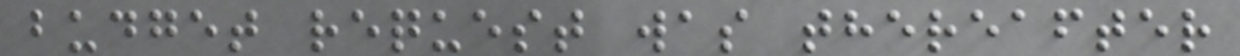budget request was thereafter
